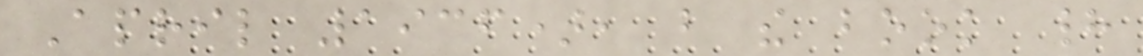April 1936), but the book had
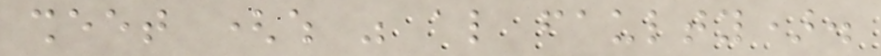sheet (which was also faulty).
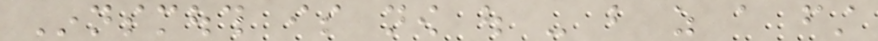Innsmouth is now out - but as a first
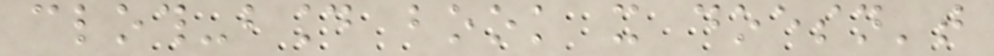cloth-bound book it doesn't
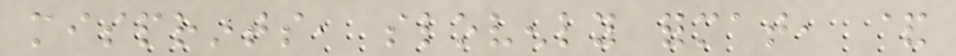misprints, slovenly format, &
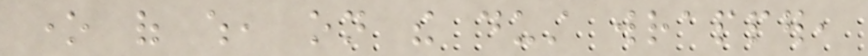one of which, on the dust wrapper,
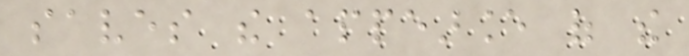saves the appearance of the
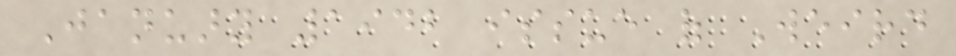January 1942 issue of Weird
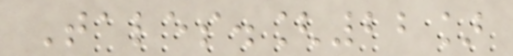Tales.[22]
